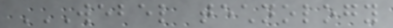WEBEL TECHNOLOGY
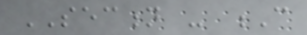SECTION - C
